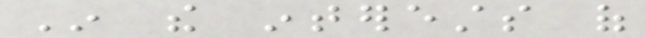In the interests of
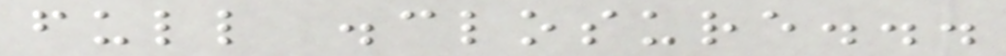full disclosure...
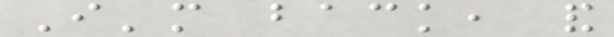I'm back, and
